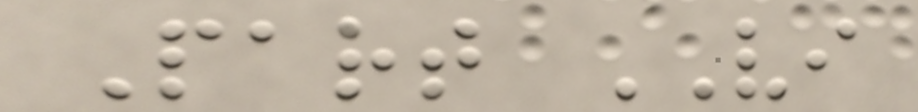Part VI
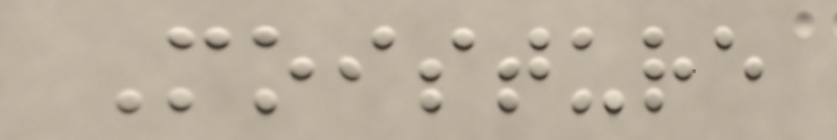Moisture
